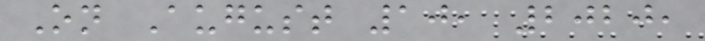On August 10, 2020,
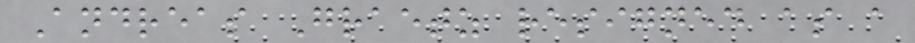Andreas Graetz resigned as a
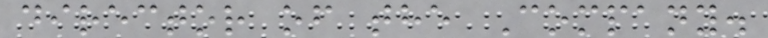director of the Company.
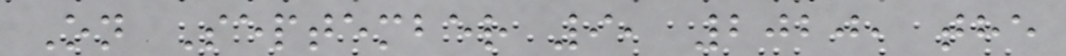On September 9, 2020, the
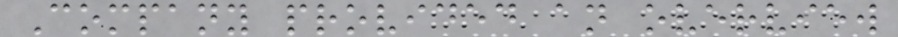Company provided an overview
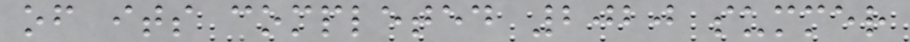of its completed 2020 summer
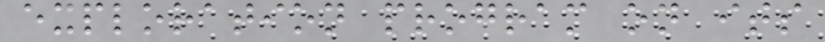exploration program on its
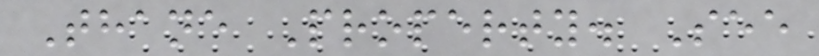Thane Property. See
